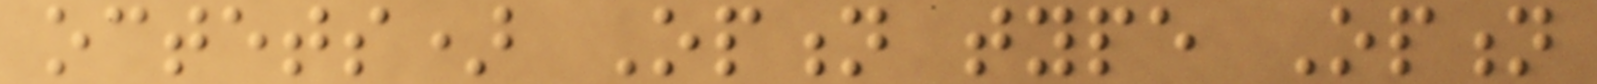octets) Option type Option
